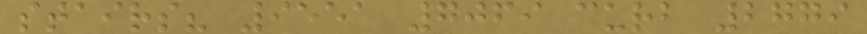stairs? 9551 7069 curb 2779
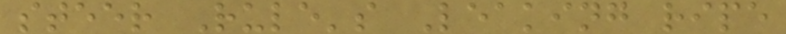steer Rule's Leaking ripe
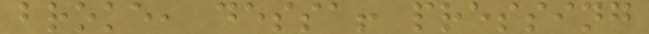broke, dessa! pressing
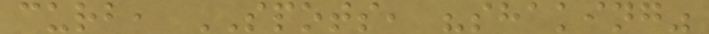curb, SPOTS, "shaking"
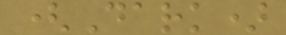(Dark)
